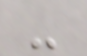-
